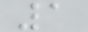1
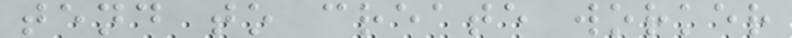tend to create worker
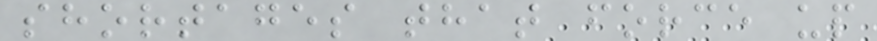shortages that force up
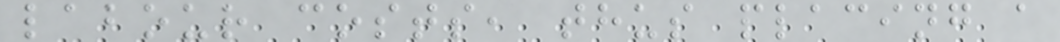labour costs, thus placing a
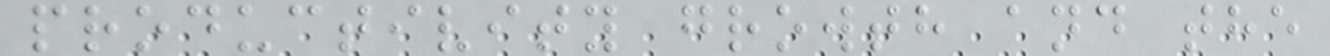productivity growth and the
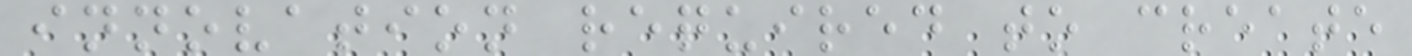innovation required to create
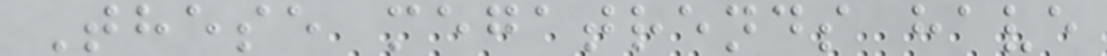These megatrends have
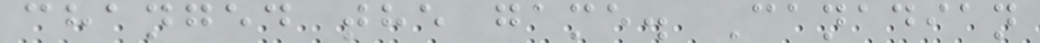changed the game. Canadian
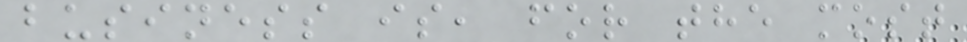business is, for the most
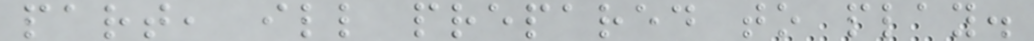part, ill prepared to play.
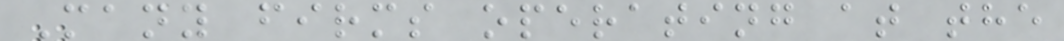Many firms operating at the
